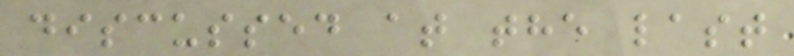discussed at the last
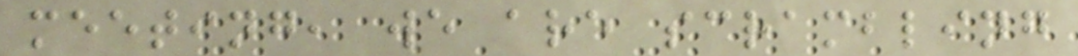meeting, we are scrambling
